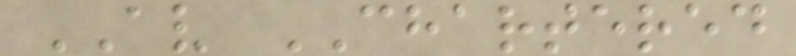AV CHARTERED
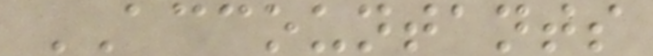ACCOUNTANTS
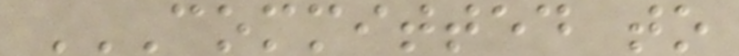COMMITTED TO
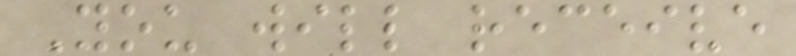You will receive
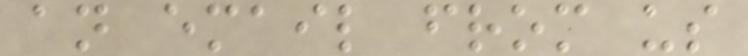an email from us
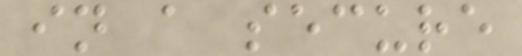in a secure
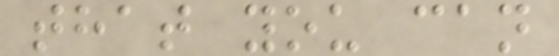that you can
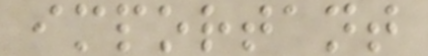important
